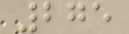275
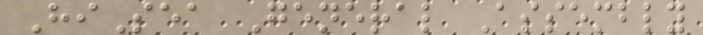HiSea General Assembly
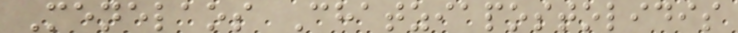Menelaos Chatziapostolidis
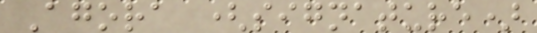Agora (signature)
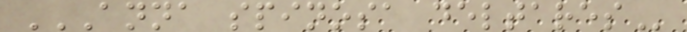ANNA SPINOSA DELTARES
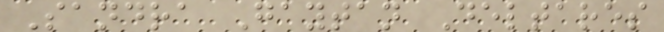Sandra Gaytan Deltares
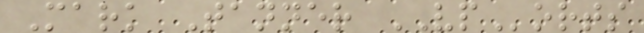Mark Tanner VPorts
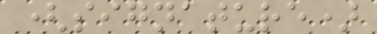(signature)
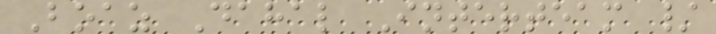Boaz Dahal Interteam /
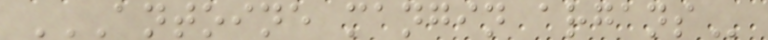ANTOINE MANGIN ARGANS
